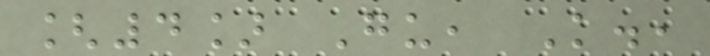[4] Gu, K.,
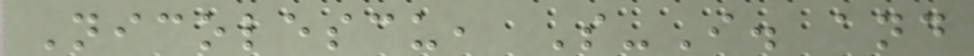Nicolescu, S-I. and
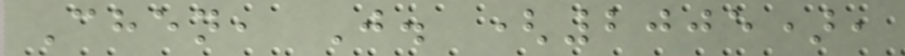Chen, J. (2005),
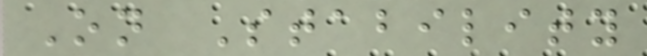On Stability
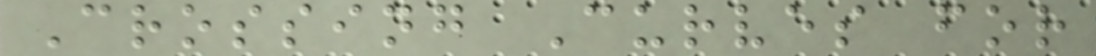Crossing Curves for
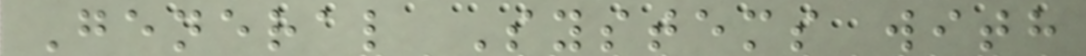General Systems with
